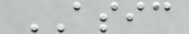ASIC
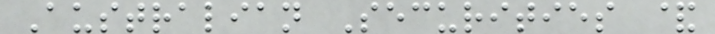Australian Securities &
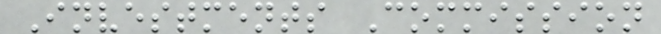Investments Commission
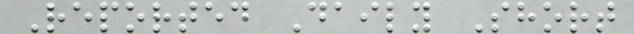Reported Daily Short
